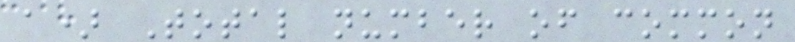a) Total number of common
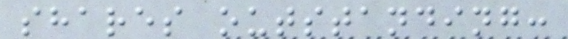shares outstanding:
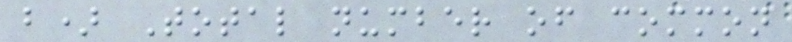b) Total number of common
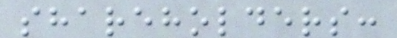shareholders:
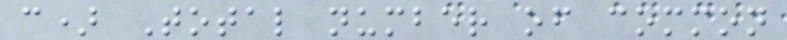c) Total number of common
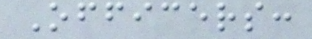Officers:
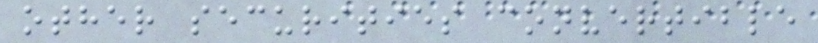other securities convertible
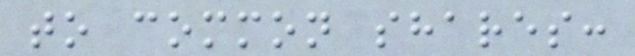to common shares:
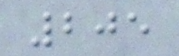205
